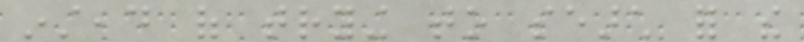instead of trying to search for the
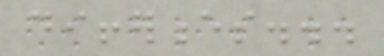differences...
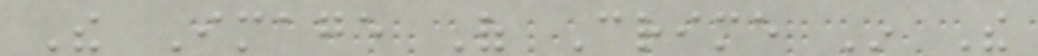The Image Of Crime In The
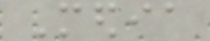Media
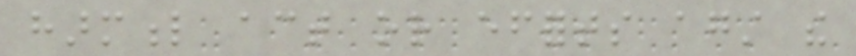harmful act or efforts against the
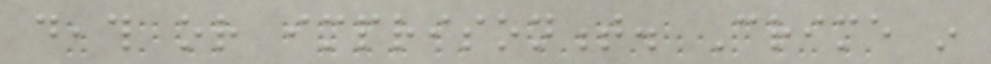death or imprisonment. Crime in
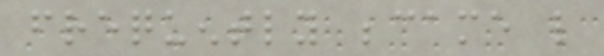frequently became like
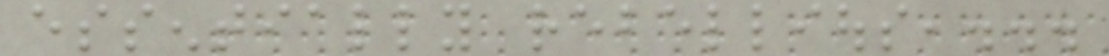essentially rebellious,...
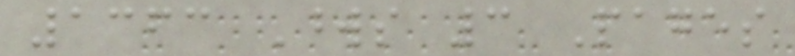1363 Words 3 Pages
